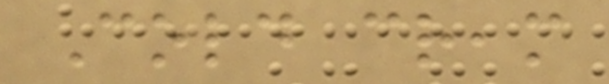Cold cream
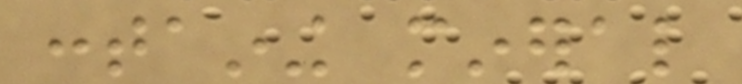containing mineral
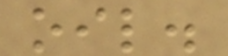oil.
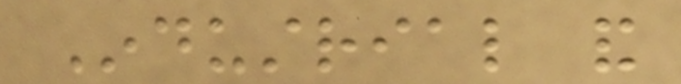Industrial and
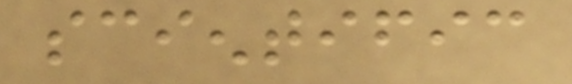scientific
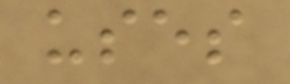uses
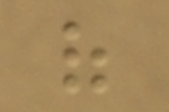of
